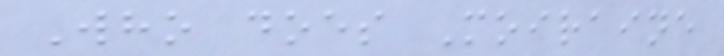Who does Moiraine
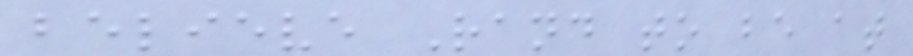believe Rand to be at
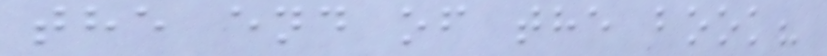the end of the book?
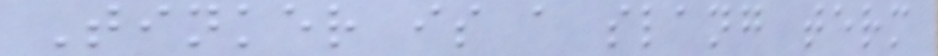Tinker is a slang term
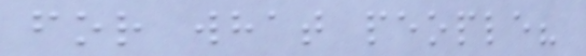for what people?
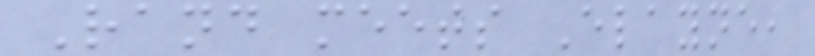Rand meets Elayne,
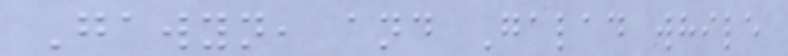Gawyn, and Galad while
